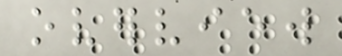overview
